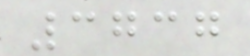3737
